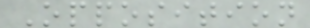Opposition
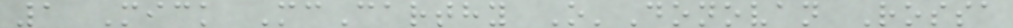1 Mick McCarthy O'Donovan Rossa
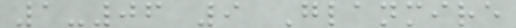1-06 9 Glanmire
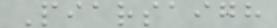Piarsaigh
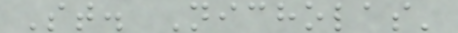St. Nicholas'
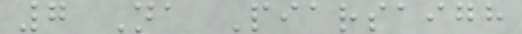7 Na Piarsaigh
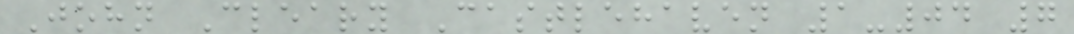John Cleary Castlehaven 1-04 7
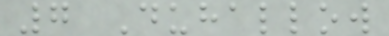7 Duhallow
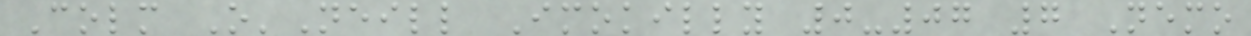Colm O'Neill Imokilly 0-07 7 Nemo
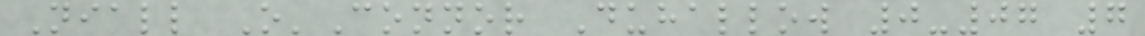Niall O'Connor Duhallow 0-07 7
